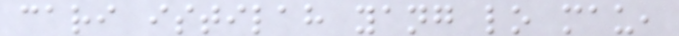cari istilah yang lo mau,
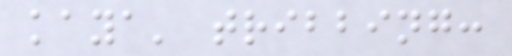kaya' tribbing:
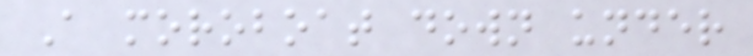A moroboat down under
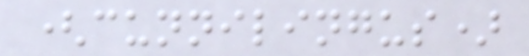(cunnilingus)
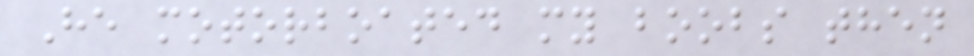He motorboated my boobs then
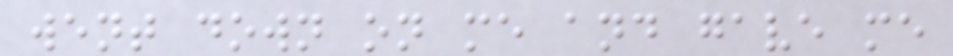went down on me and gave me
